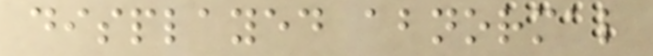displayed abnormal
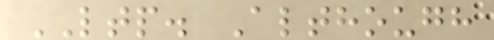LTP. Although
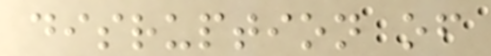disruption of
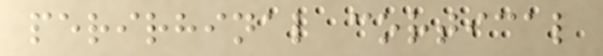perirhinal cortical
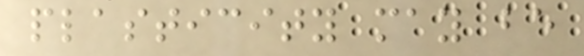plasticity may be
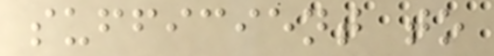sufficient to
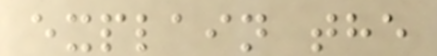explain the
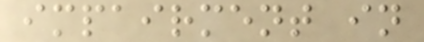impairment in
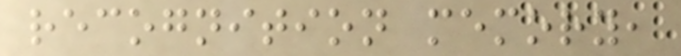recognition memory,
